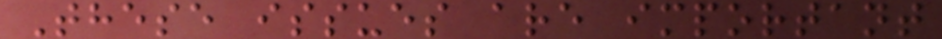These issues are important
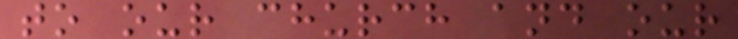to our church and our
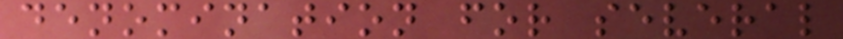denomination for several
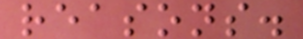reasons.
